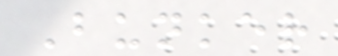Bunker
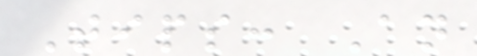Tips: An
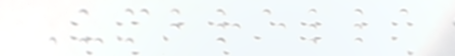Umbrella
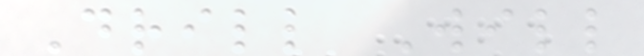Drill Will
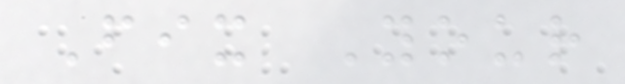Fix Your
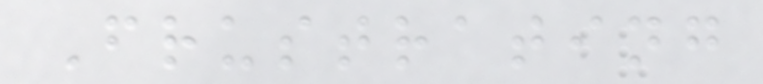Frustrating
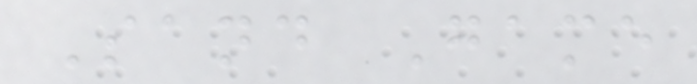Sand Game
